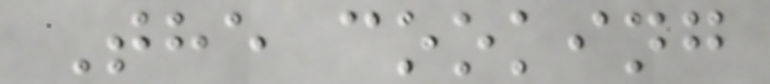The cooking
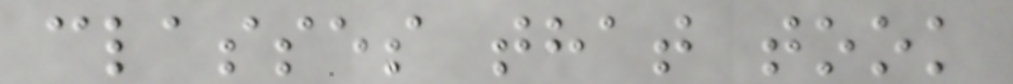classes that took
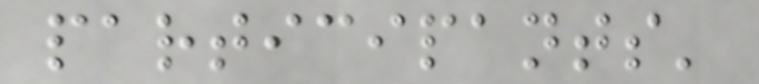participants'
